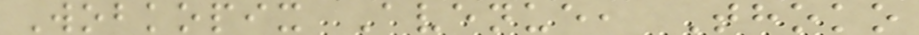Wobkopix Avenue, Thoko
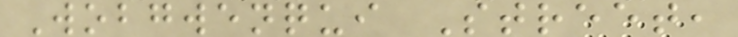Wobgwenqui Street,
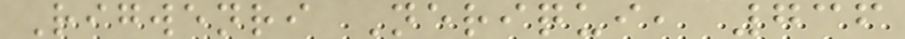Rigwenri Neriqui, 736
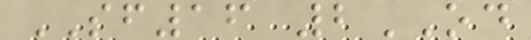SF16 2OD
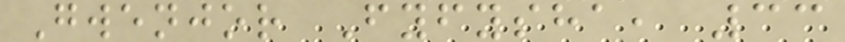Gwenjor Fyfysha, 33
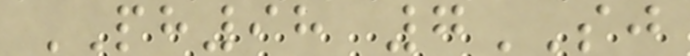PH98 7SJ
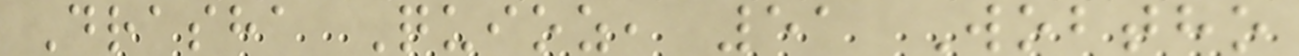Drasha Quioz, 51 Wobtho
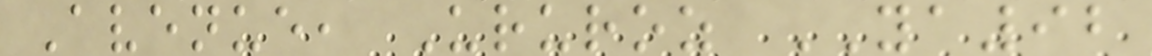Avenue, Ururoz YA92
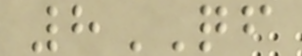8QF
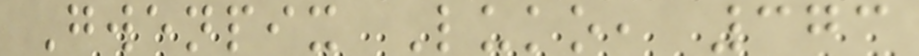Gwenpix Luko, 373
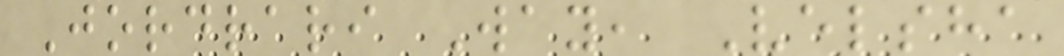Jordrari Way, Velsha
